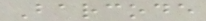Barcode
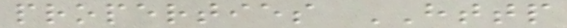properties HTTP
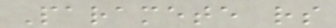Paramete rs
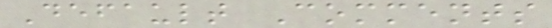Default Comments
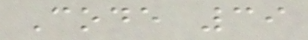Code 39
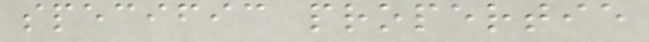specific propertie
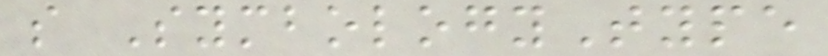s SymbologyType
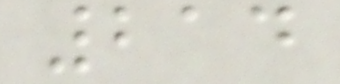214
